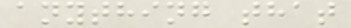anything that
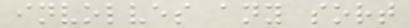involves any sort
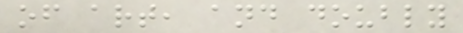of art, and doubly
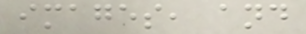images, and
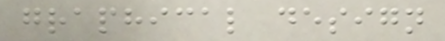graphical design
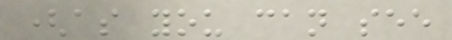(as you can see
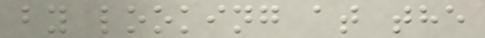by looking at the
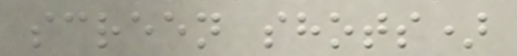screen shots)
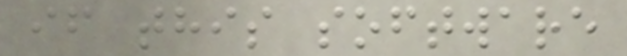if this software
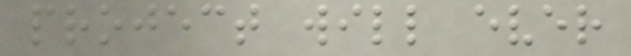project will ever
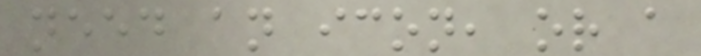need an icon, or a
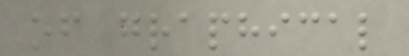of graphical
